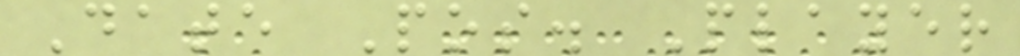Date Pos. Player
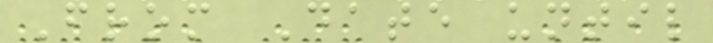From Date until
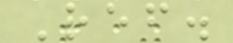Ref.
